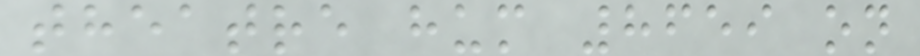theatre hum 8659 on
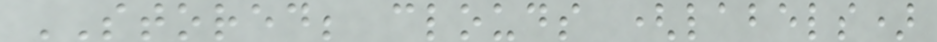STORED; clouds (labels)
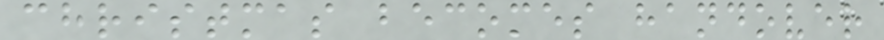christmas becomes handover
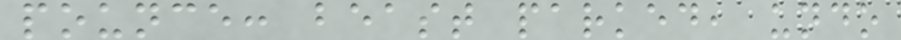pounce: beast parked, undo
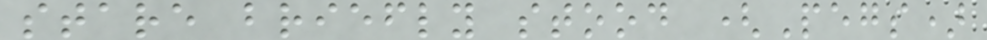stare briefly stood (Pegs)
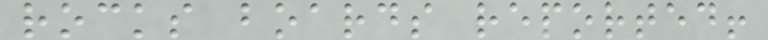rocks boards reported!
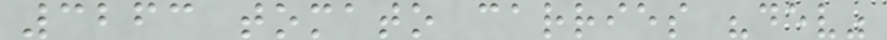3263 tomato carries "dev"
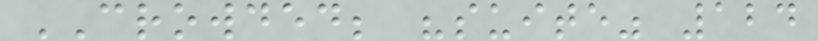CROWDED; "suite" 124
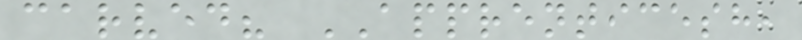carved? APPRENTICESH,
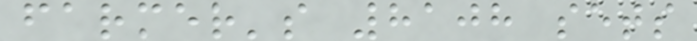farmer's 8108 sets
